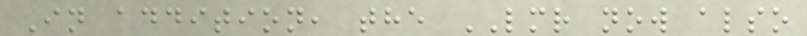In addition, the LMR now also
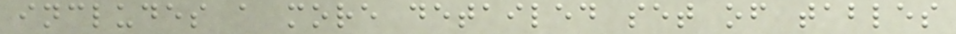includes a more detailed set of tables
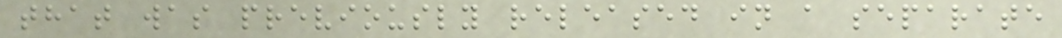that was previously released in a separate
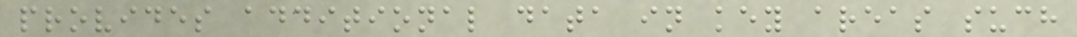provides additional data in key areas such
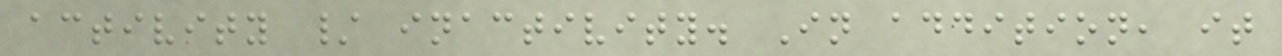activity / inactivity. In addition, it
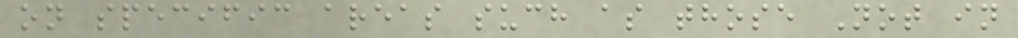on specific areas such as those Not in
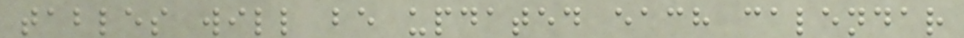tables will be updated each calendar
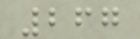267
